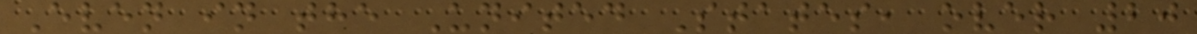Even in the United States, over 20
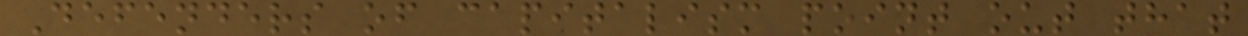Defenders of capitalism point out that
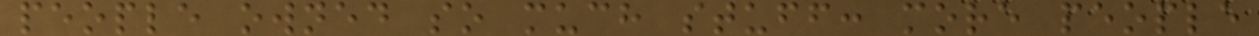people owned so much stuff: more people
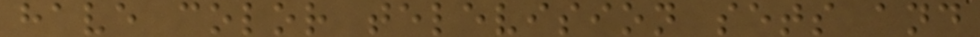have color television sets and
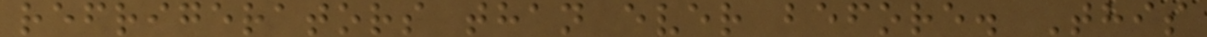refrigerators than ever before. This
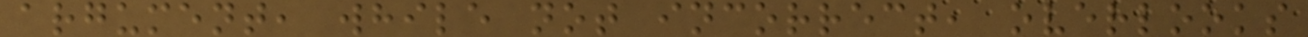argument, while not incorrect, overlooks
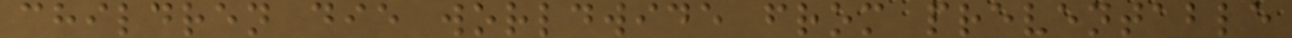children die worldwide from preventable
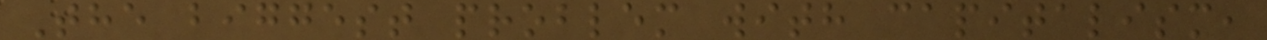The biggest problem with capitalism,
